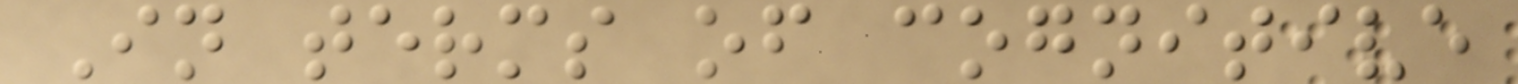In terms of cognitive
